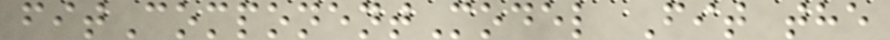fitComponentModel Fit the
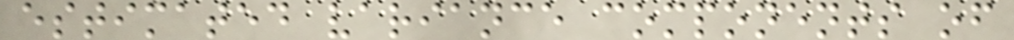estimated variance components of
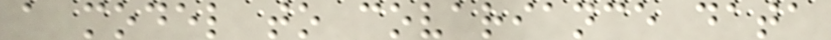a model to covariance data
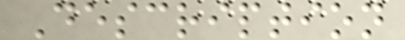Description
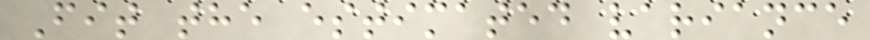Fit the estimated variance
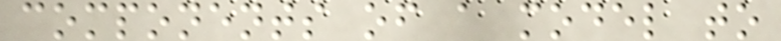components of a model to
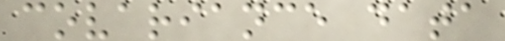covariance data
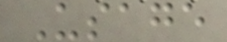Usage
